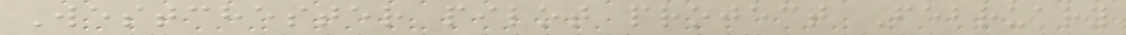Westchester pilot project February
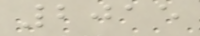2015
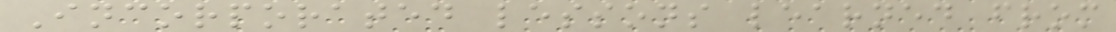Incorporated lessons learned from
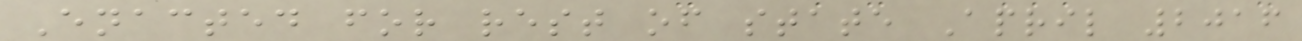Enacted for rest of state April 2016
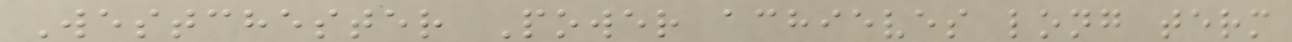Westchester Power achieves long term
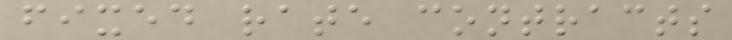fixed rate contracts
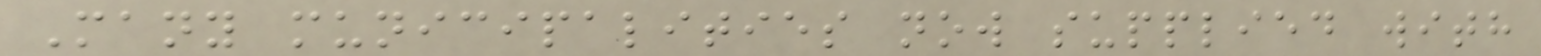Many municipalities now supplied with
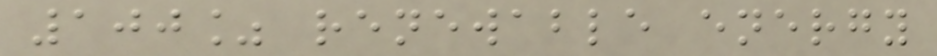100% renewable energy
